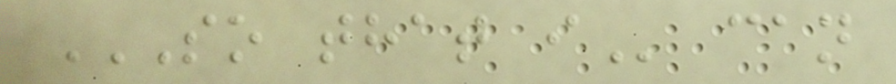SO THAT I can
